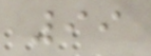99
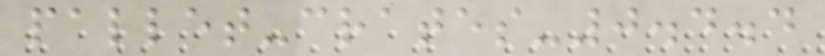pallet-crates-0.4.4
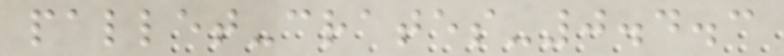pallet-crates-0.4.3
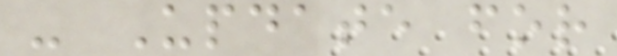- Update for
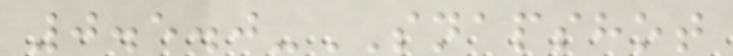0.5.0-SNAPSHOT
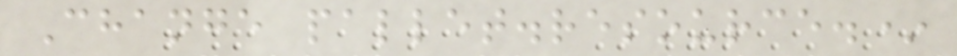Change pallet.resource.*
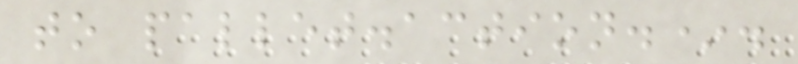to pallet.action.*.
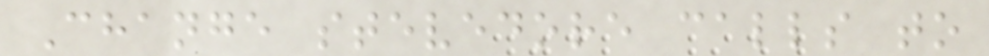Change stevedore calls to
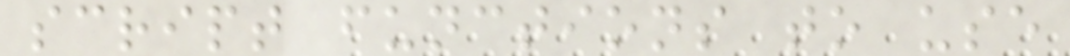script functions to use
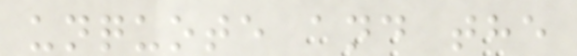unquote and the
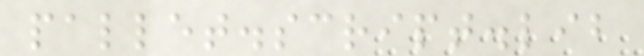pallet.script.lib
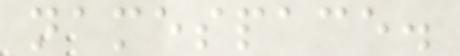namespace.
